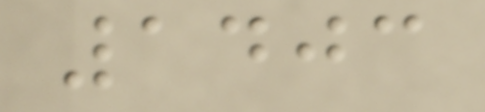1403
